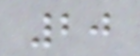20
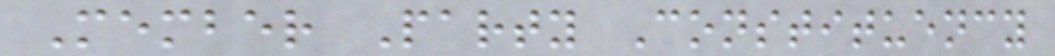Member Party Constituency
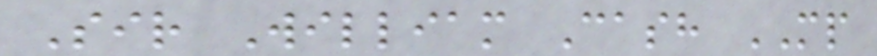Sir William Cash MP
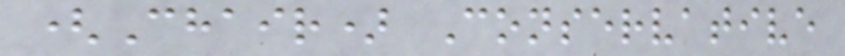(Chair) Conservative
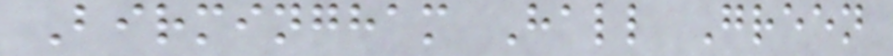Birmingham Hall Green
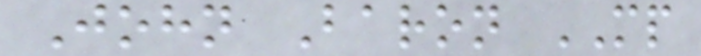John Baron MP
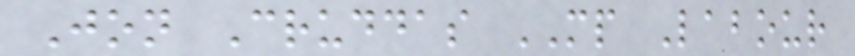Jon Cruddas MP Labour
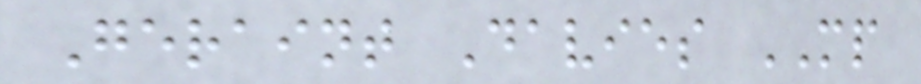Geraint Davies MP
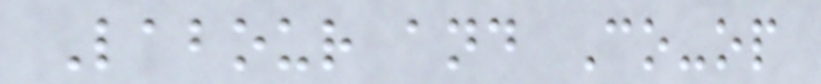Labour and Co-op
